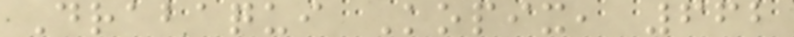Drabaqui Kopix, 662
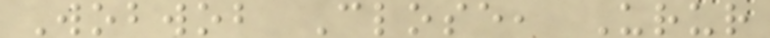Wobwob Close, Urur
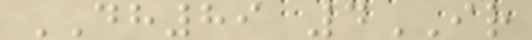DH89 4IR
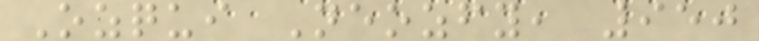Ozqui Neozfy, 950
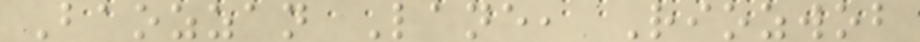Baozzan Lane, Riozwob
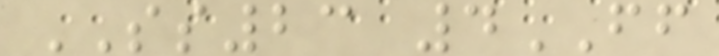SS23 4FF
